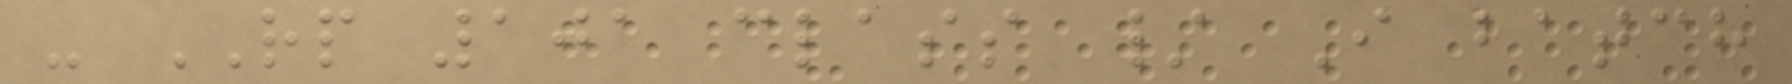- RP 101 class / I batch
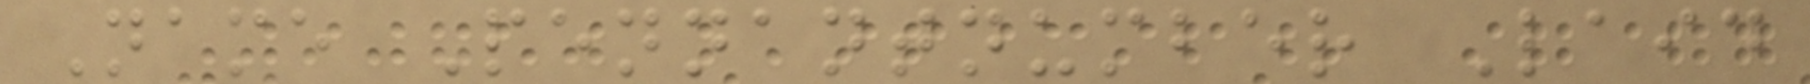Name Pennantnumber Laid
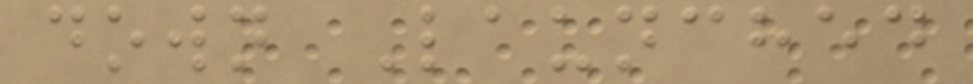down Launched
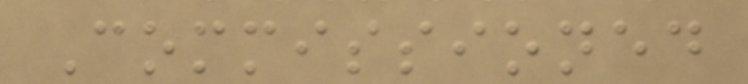Commissioned
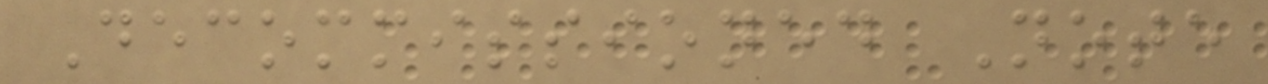Decommissioned Note
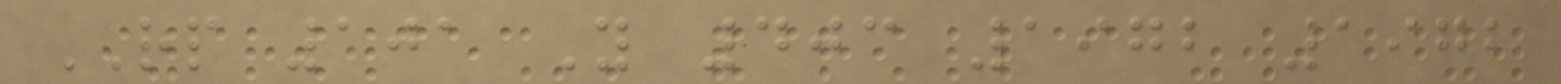RP 101 Y 403 1972 1972
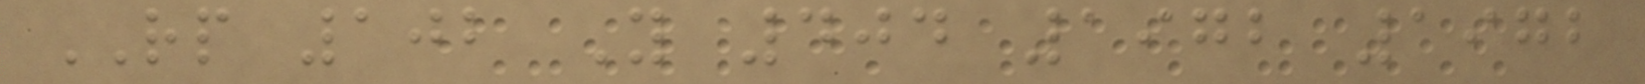RP 102 Y 404 1972 1972
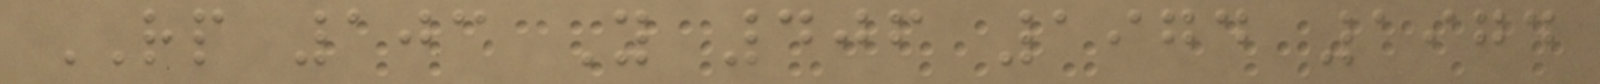RP 103 Y 406 1974 1974
